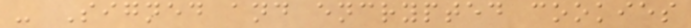- Signed and encrypted cookies
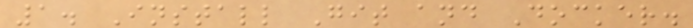1. Install Git and Docker.
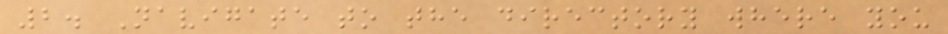2. Navigate to the directory where you
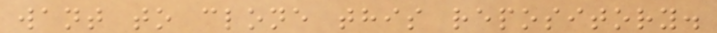want to clone this repository.
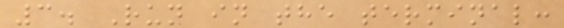3. Run in the terminal:
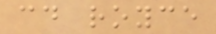cd royce
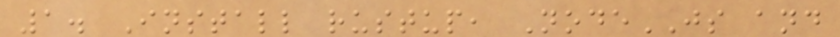1. Install rustup, NodeJS and
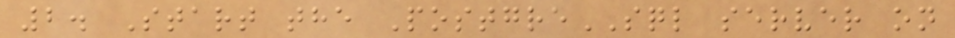2. Start the PostgreSQL server on
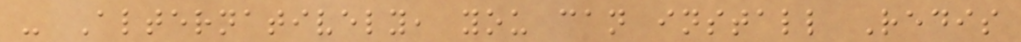- Alternatively, you can install Redis
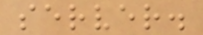server.
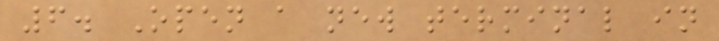6. Open a new terminal in
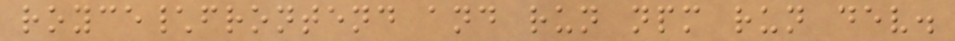royce\frontend and run npm run dev.
